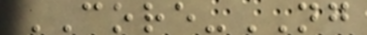CORE-NG
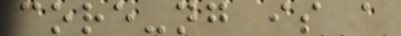core-ng is a
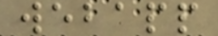webapp
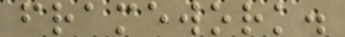framework.
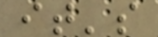it's
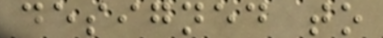designed to
